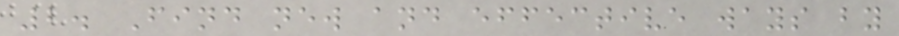2. Find new and effective ways by
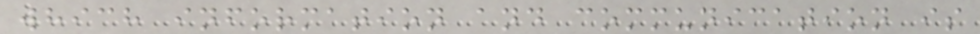which information and communication is
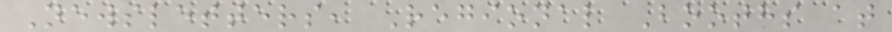Newsletters, Regional Booths at
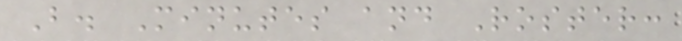B. Minutes and Roster:
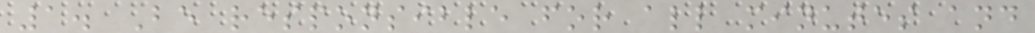1. Be responsible for all minutes and
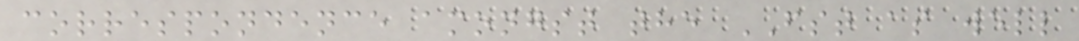correspondence amongst the FST as well
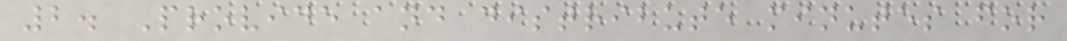2. Provide and distribute minutes for
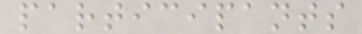participants
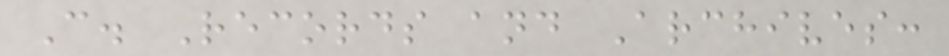C. Records and Archives:
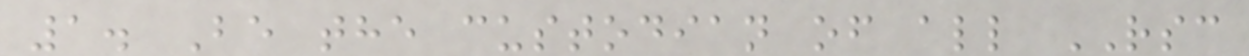1. Be the custodian of all RSC
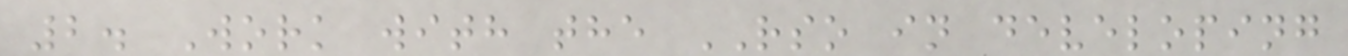2. Work with the RSO in developing
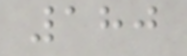180
